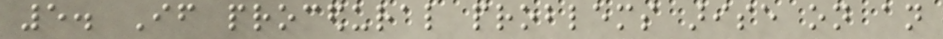5. If procedural problems arise on an
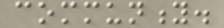community.
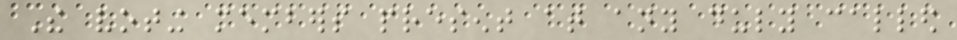The voting members present at any duly called
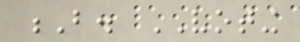B. VOTING
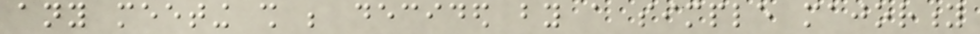any meeting shall be decided by a simple majority
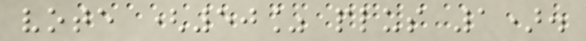vote (50% plus 1).
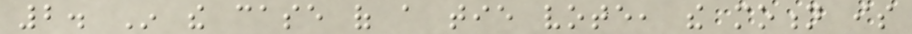2. In the case of a tie vote, the motion is
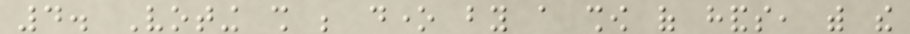4. Voting shall be done by a show of hands, with the
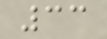33
